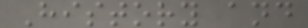History and
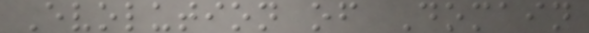Evolution of Domain
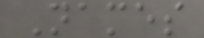Names
